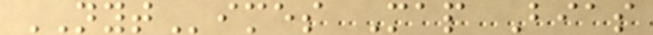NYTimes Map Bias
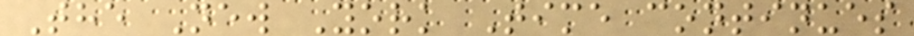The New York Time continues
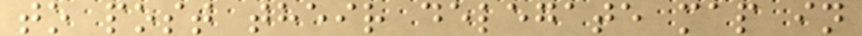to post their delegate map in
